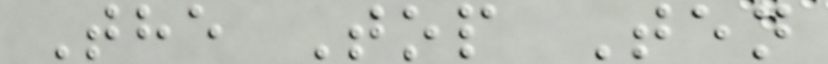The Top Ten
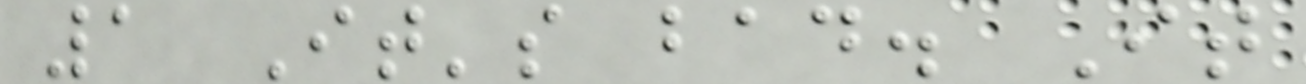1 It's bad. It
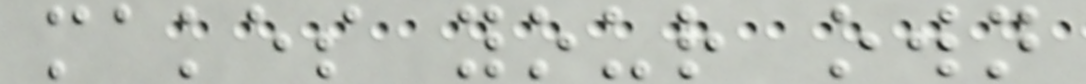makes your own
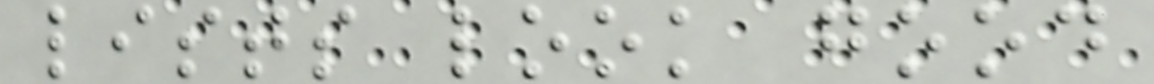lists look good
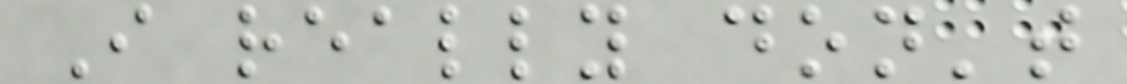I really don't
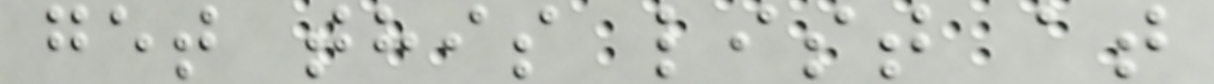get this list at
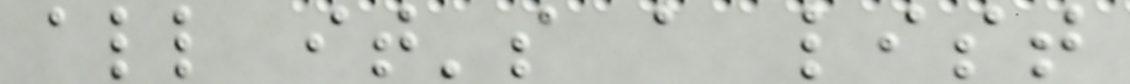all it's a list
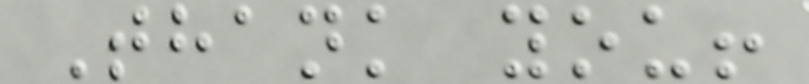Thank you!
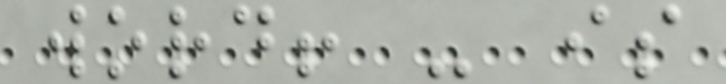word! - is
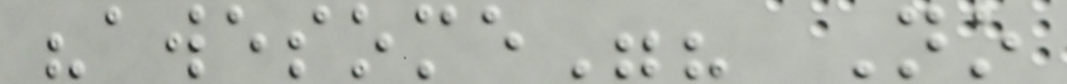"awesome"? No
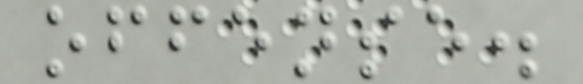offense.
